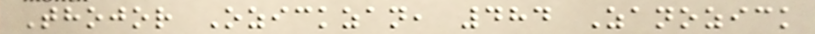Thojor Ozickzan, 484 Zanozick
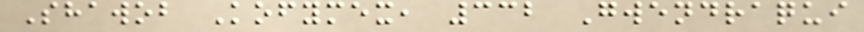Shawob Kofymex, 332 Gwendraqui
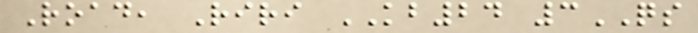Road, Riri KB24 3QS
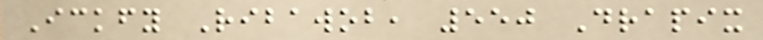Ickfy Ribawob, 550 Drapix
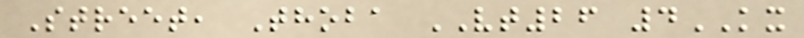Street, Thoba VT26 4KX
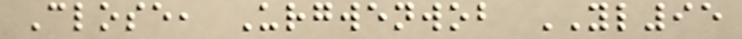Close, Urgwenwob YL95
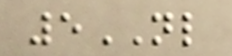5NL
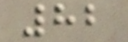82
